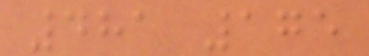481 175
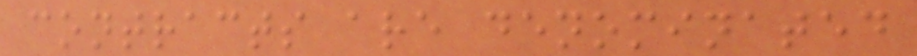contracts are denominated
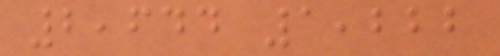2,644 1,222
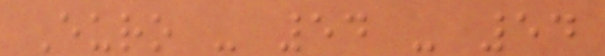Euro - 54 - 54
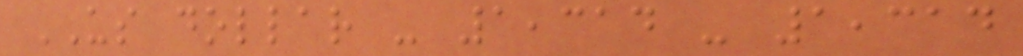US dollar - 1,314 - 1,314
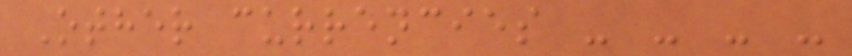Other currencies - - - -
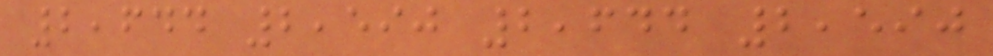2,644 2,590 2,644 2,590
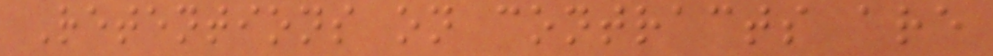Retentions on contracts are
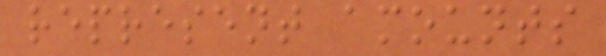represent amounts
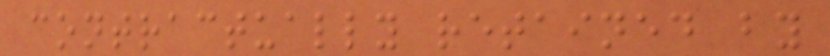contractually retained by
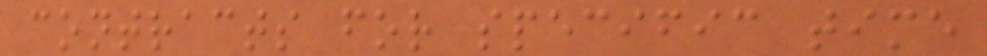contracts for specific time
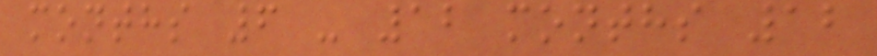months 6 - 12 months 12
